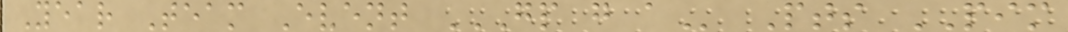Year Team Event GP G A Pts PIM
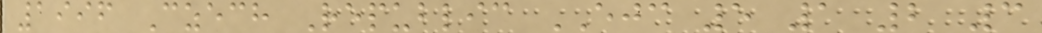1996 Czech Republic EJC 5 1 2 3
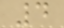4
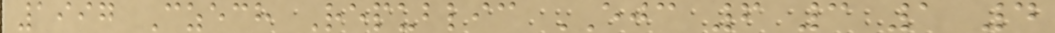1997 Czech Republic EJC 6 3 1 4
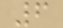6
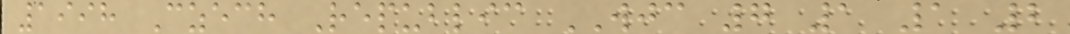1998 Czech Republic WJC 7 1 1 2
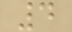4
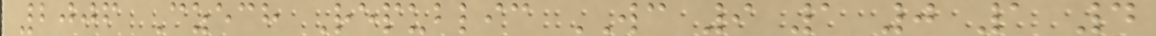2006 Czech Republic WC 9 1 0 1 4
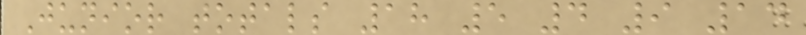Junior totals 18 5 4 9 14
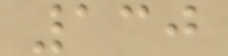130
